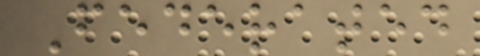Federated
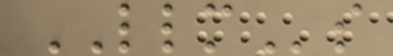LLMs
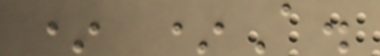* *A.
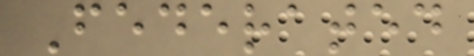Federated
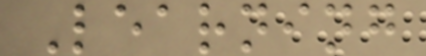Learning
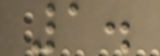1.
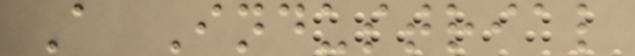A Industrial
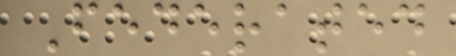Federated
